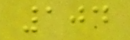104
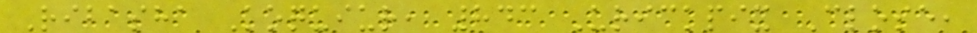Ribasha Koquiur, 843 Urickpix Close,
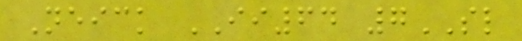Neick II64 7SL
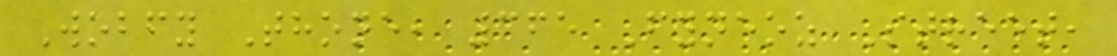Wobfy Thone, 365 Fyneoz Street,
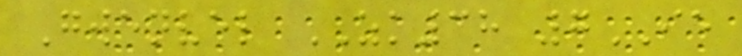Gwenvel ZK38 7IE
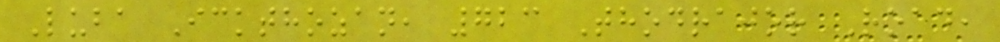Luba Ickthozan, 723 Thodrajor Road,
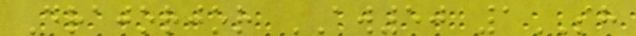Drajorjor AW50 1SH
